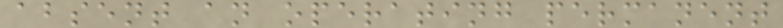absent an operating permanent
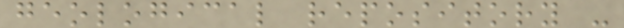geological repository -
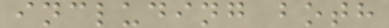including both
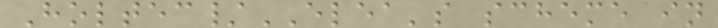Holtec/ELEA's scheme in
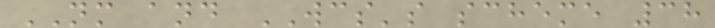NM and WCS's scheme 38
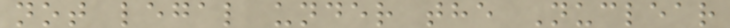not legal under the Nuclear
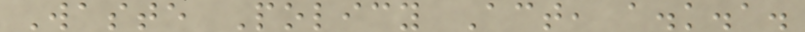Waste Policy Act, a.k.a.
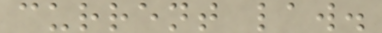current law.
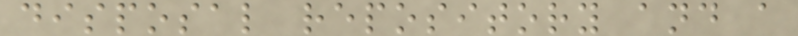disposal repository and a
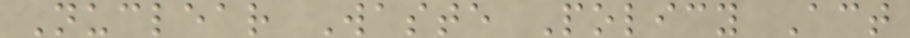Nuclear Waste Policy Act
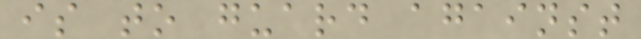is to guard against
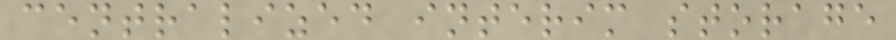centralized interim storage
